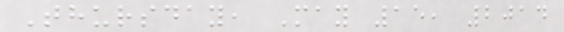Thursday, May 15, 2014
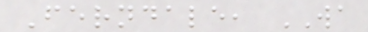Ferndale, WA
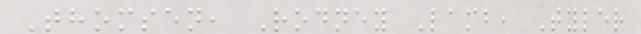Thomsen, Rodney Lamb, Tyler
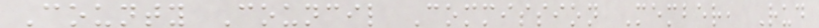County Council Commission Member, Rud
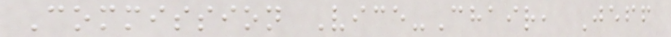Commission Vice-Chair, Jeff
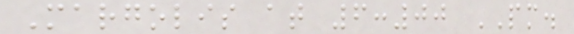Margolis at 6:00 PM.
